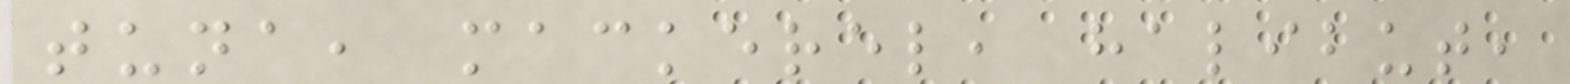tuna, mackerel, halibut,
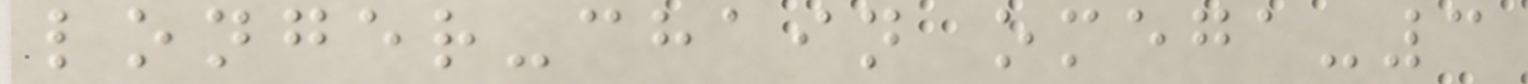longer-chain omega-3
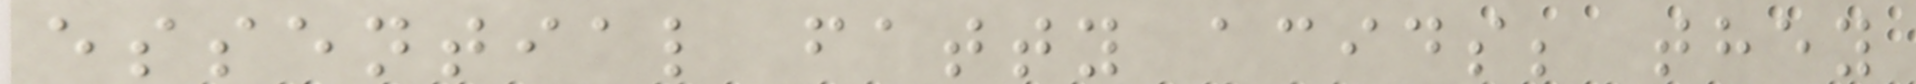essential fatty acids; they
